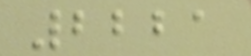2221
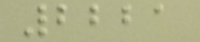2221
